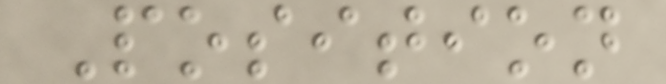Position
